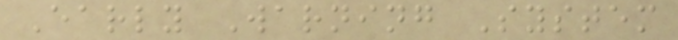Early Warning System
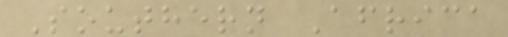Southern Africa
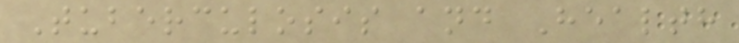Tuberculosis and Health
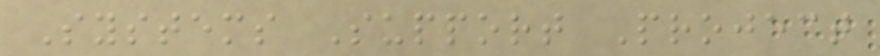Systems Support Project
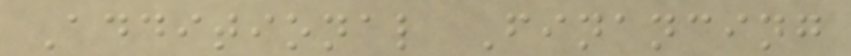Additional Financing
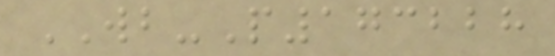WB-P173228
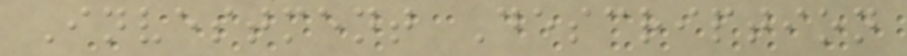Investment Description
